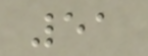51
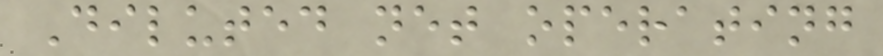Diluted net operating
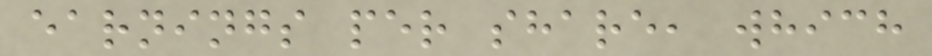earnings per share, which
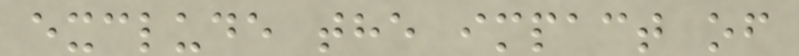exclude the impact of
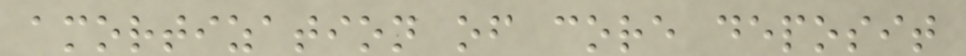amortization of core deposit
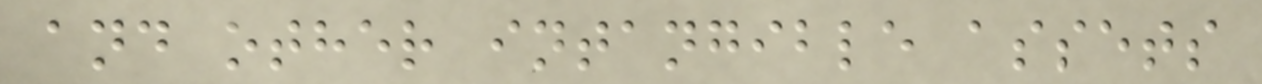and other intangible assets
